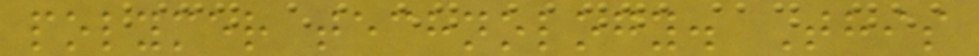polymer technology. This
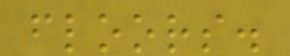floors.
